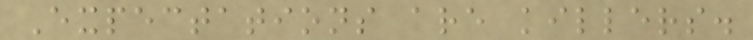Expectations are killers.
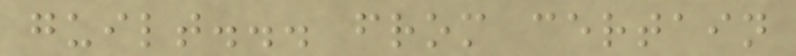guilt... from certain
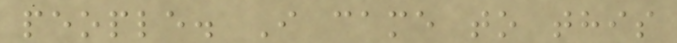people. I came to this
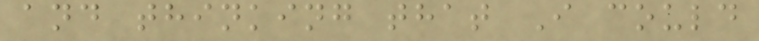and thinking that I could
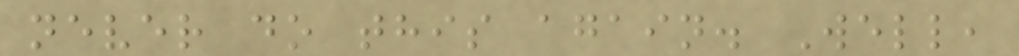never do this again. Well,
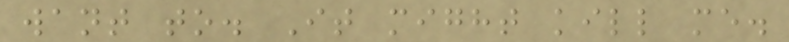want to. It might kill me.
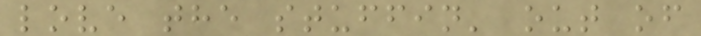love the stuffin' out of
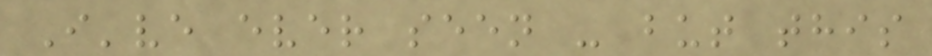I've ever seen - but this
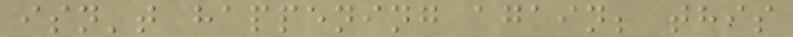isn't happening again; this
